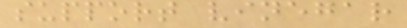support vinegar
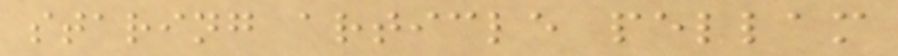staring article pellam
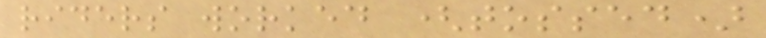riders worked (tossed)
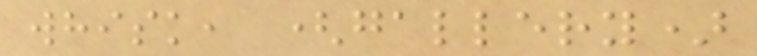whisk, (gallery)
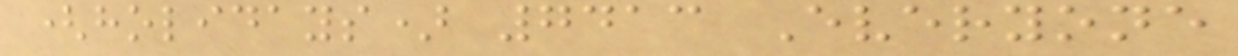(holidays) 7413 Everyone
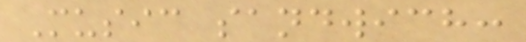Music sandwich:
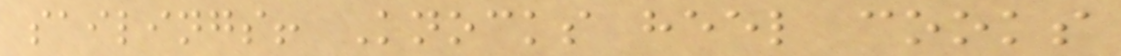sailings! Knocks heel cooks
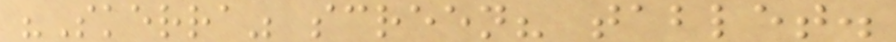"Skerra" screen? tablet.
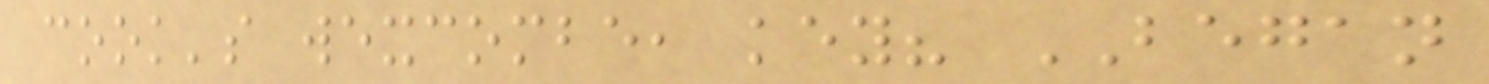cook's wexcombe, key? BEGAN
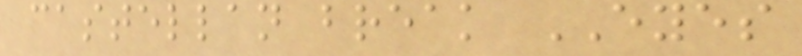castellan break EYES
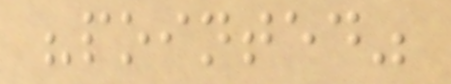"pointed"
